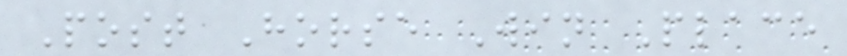Post Horse Win Place
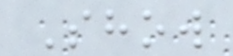Show
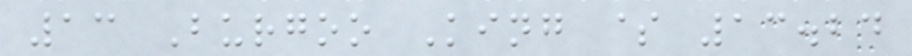13 Burgoo King $ 13.24
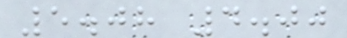5.08 4.00
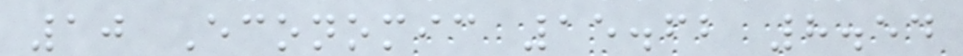10 Economic 15.62 8.54
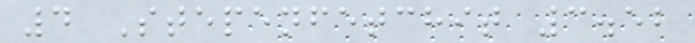4 Stepenfetchit 3.52
